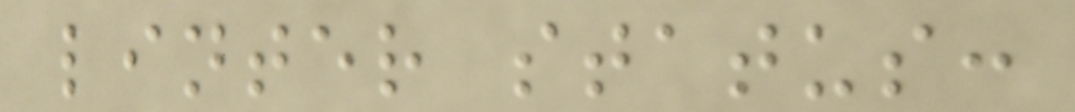linter status:
